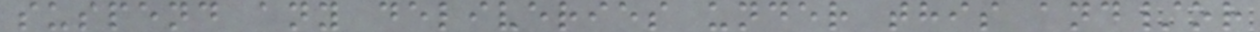suspend any deliveries under this and/or
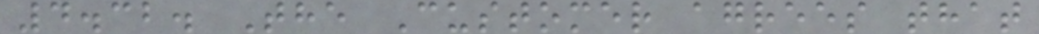4.32. The Customer agrees that
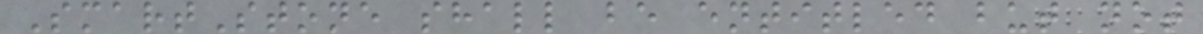SmartStone shall be entitled but not
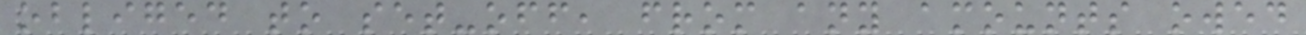obliged to set-off, from any amounts owed
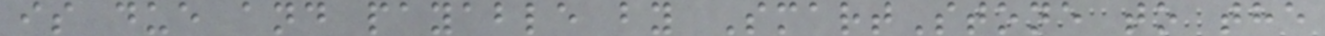is due and payable by SmartStone to the
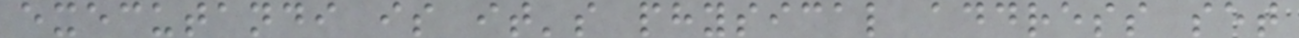executandi is it's physical address set
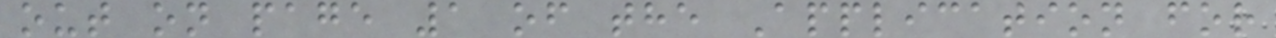out on page 1 of the Application for
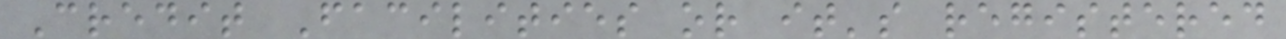Credit Facilities or it's registered
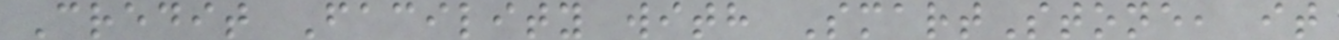Credit Facility with SmartStone, it
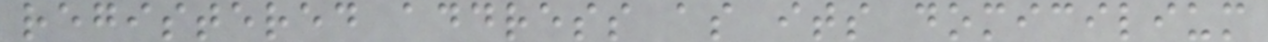registered address as its domicilium
